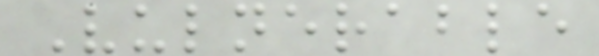Vulnerable
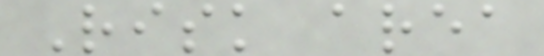Risk area
